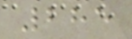285
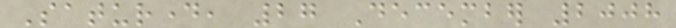Saturday, 27 December 2008
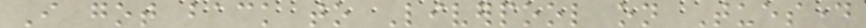I got back to Liverpool on Tuesday
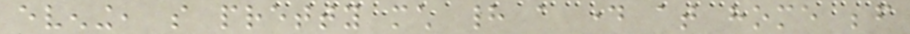evening, so pretty much had a day at home before
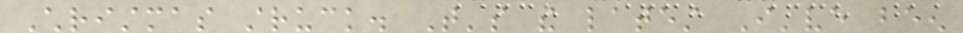Christmas struck. That's the latest I've been
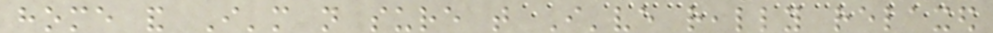home and I'm not sure that I've really relaxed
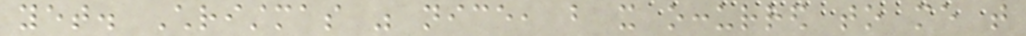yet. Christmas was nice, but it occurred to me that
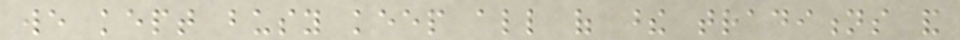we kept busy keep all of these traditions and
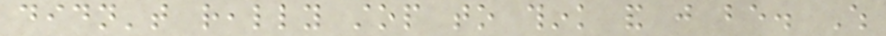didn't really stop to think and just be. Which
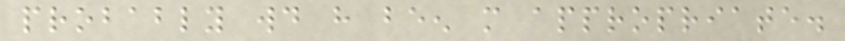probably would have been more appropriate.
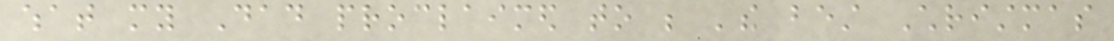what my Dad proclaimed to be 'the best Christmas
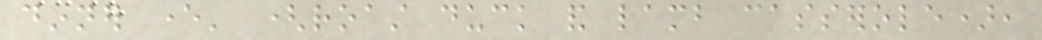dinner ever' (roast duck and lamb casserole),
